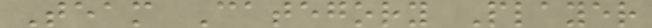Team Category Player
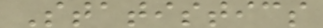Statistics
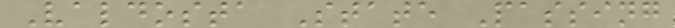Valdosta State Passing
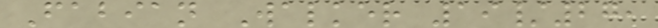Fabian Walker 19/27,
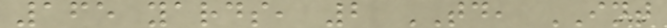165 yards, 2 TD, INT
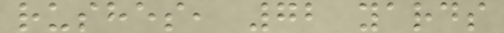rushes, 72 yards
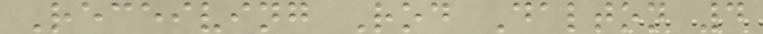Receiving Rod Dalton 4
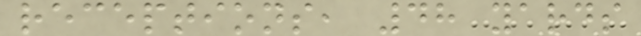receptions, 48 yards
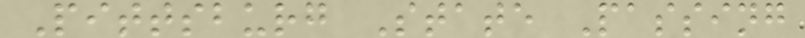Pittsburg State Passing
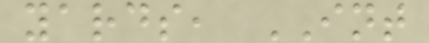yards, INT
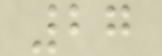27
